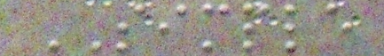SIMPLE
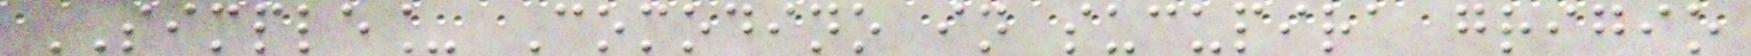SIMPLE_ Comodino in sucupira grigio
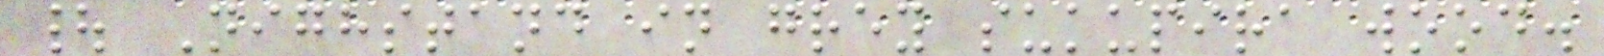| Nighstand in grey sukupira wood.
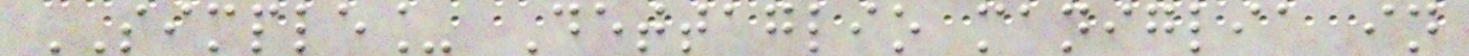SIMPLE_ Dettaglio maniglia in
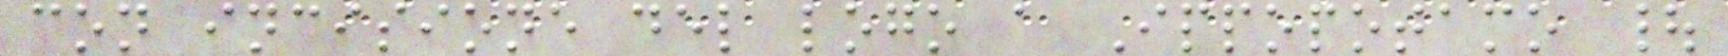con incisione del logo a Ippopotamo |
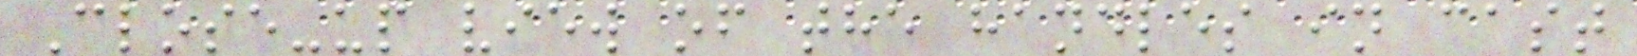Close-up view of the handles in cast
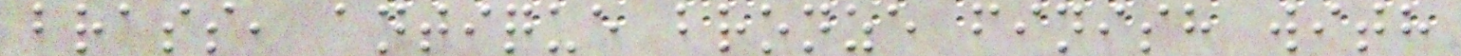brass, antique bronze finish with
